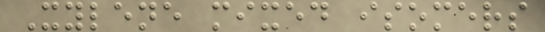Xylene mixed isomers
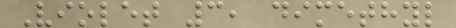Violet 3, dimethyl
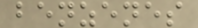benzenes
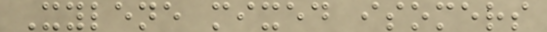Xylene mixed isomers
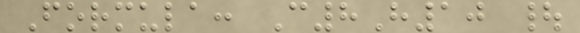Formula: C8H10 |
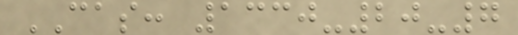CAS: 1330-20-7
